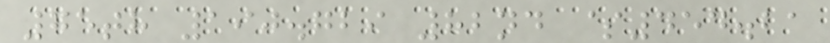75th 190.729 82nd $454.21
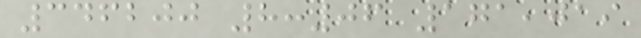346200 8:06 171,019
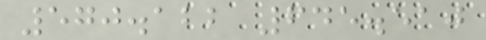570.122 645.510
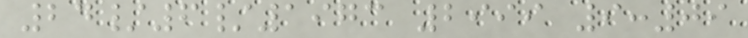24/6/1973 2999 9:09
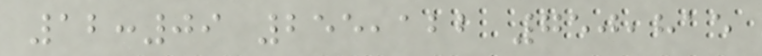12:09 255,122 750,815
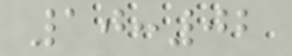10:02
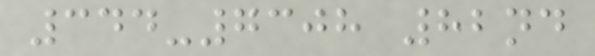344-7308 82nd
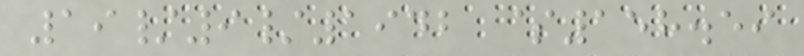19/9/1942 $158.59
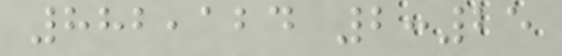882,124 2:25
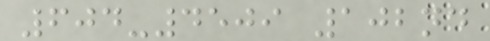604-4509 102nd
